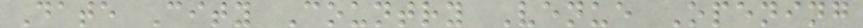Date City Country Venue Opening
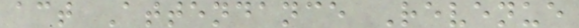act Attendance Revenue
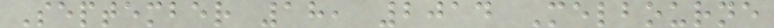September 18, 2014 Melbourne
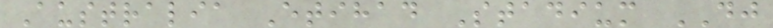Australia Etihad Stadium DJ
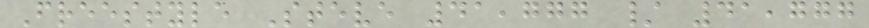Freestyle Steve 41,777 / 41,777
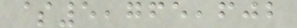$5,765,602
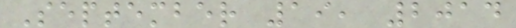September 19, 2014
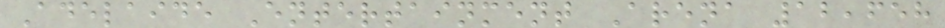Adelaide Entertainment Arena 12,658
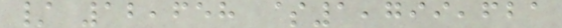/ 12,658 $1,799,621
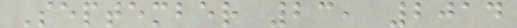September 23, 2014
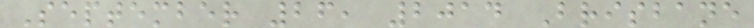September 26, 2014 Brisbane
